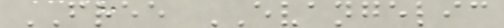FREE EVANGELIC
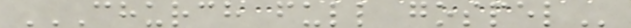CHURCH FULL GOSPEL
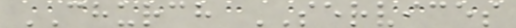CHURCH SERVICES
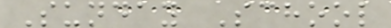Sunday School
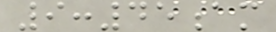9:45am
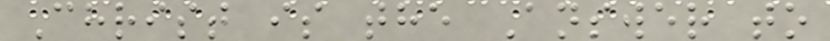Christ is the Answer to
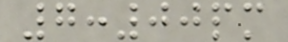7:00pm
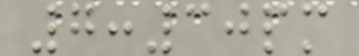7:30pm
